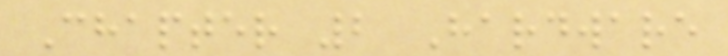Chapter 2 Hardware
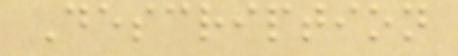Description
